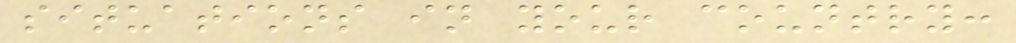situations in your country:
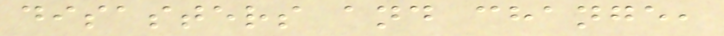disasters and change,
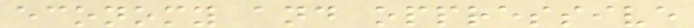economy and oppressive
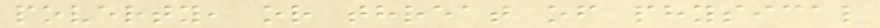poverty, or threat of physical
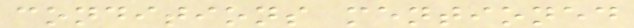conditions mentioned
